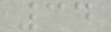34
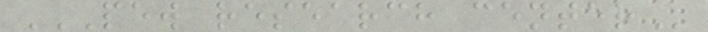PEW RESEARCH CENTER
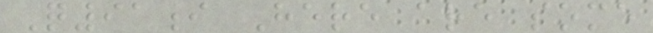Q91i Here are some
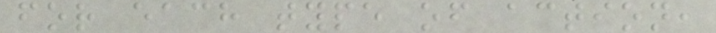for each type of action,
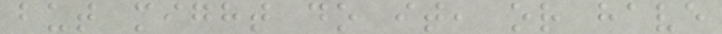but might do it, or have
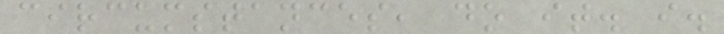circumstances, do it. i.
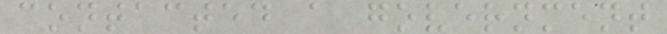contacted a government
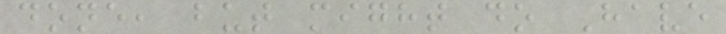done, but might do Have
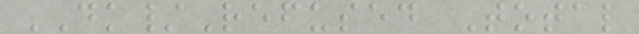DK/Refused Total
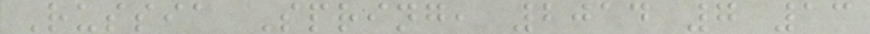Russia Spring, 2014 7 13
